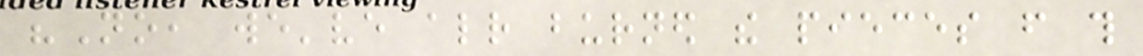"No, we've already burned the pieces from this
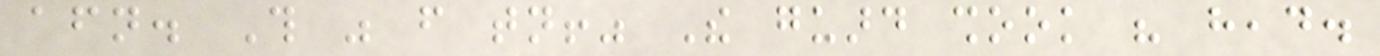afternoon. This was from tonight!" The guard shook his head.
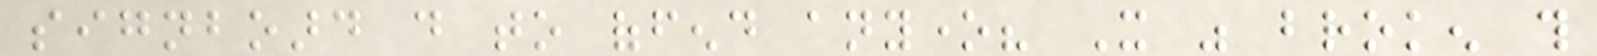signboard do to offend anyone? It was broken this
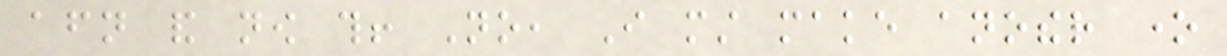afternoon and now this! No, I must make another one
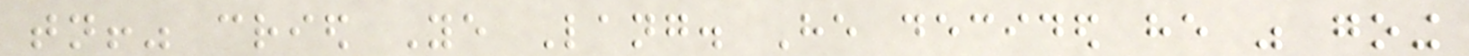tonight!" cried Ye Lang. He decided he was going
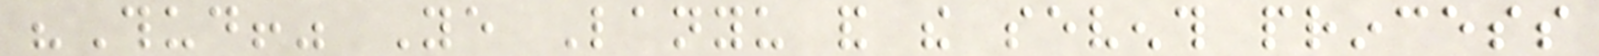"Thud!" Ye Lanyu and the seventh princess
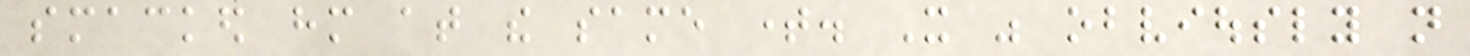smacked him at the same time. It was obviously not
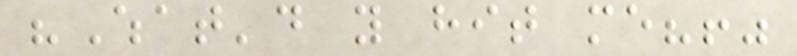"What'd you hit me?!"
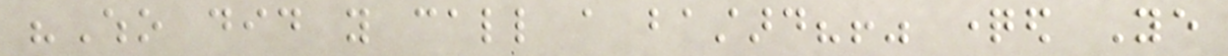"Who did you call a bastard?!" questioned Ye
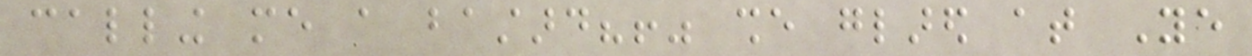calling me a bastard?!" she glared at Ye
